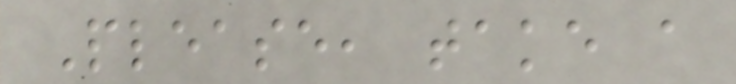Please, take a
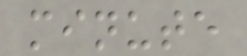minute
